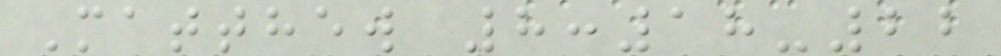Matthew 8:18-22
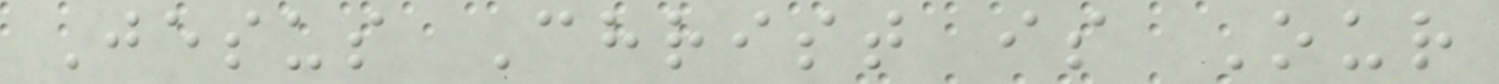Jesus Christ is Our
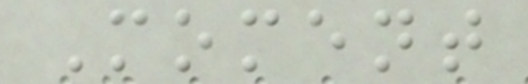Moment
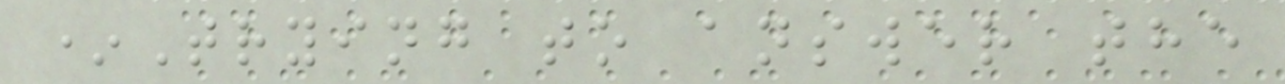*Trying to answer the
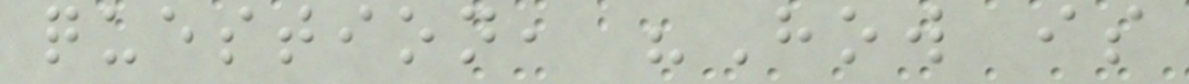question, "How is
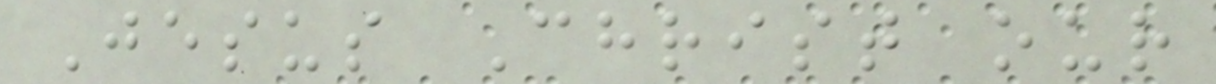Jesus Christ our
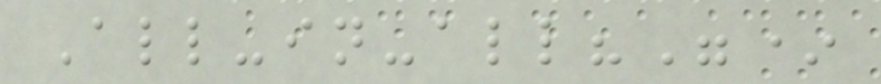All-in-all?"*
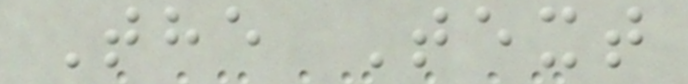The Text
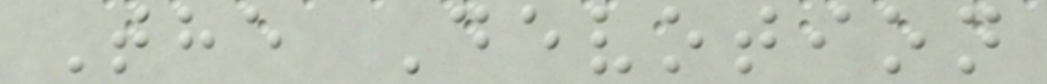The Devotion
